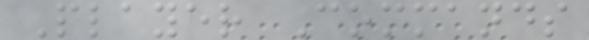Player Commands
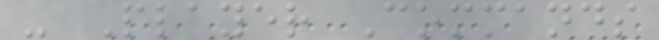- Player Commands
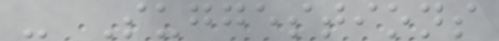- Suggestions
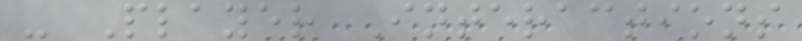- Player Interactions
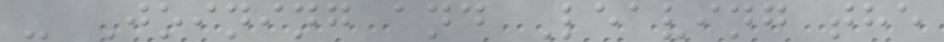- Joining and Leaving the
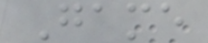Game
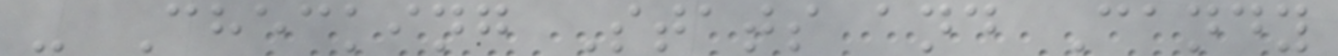- Checking Stats and Candy
